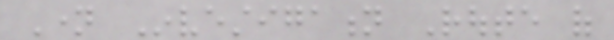Name Investigation Route of
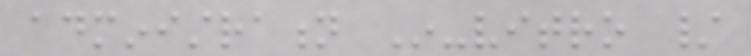administration In-vitro /
